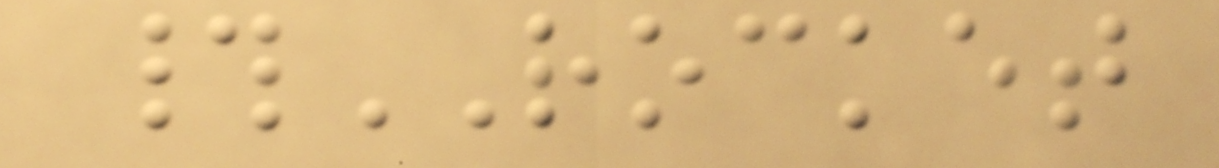#ROCKET
